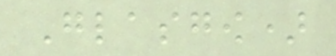Glasgow)
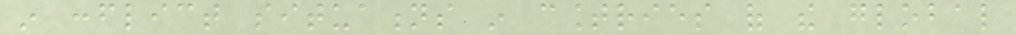in conflict situations in countries of the global
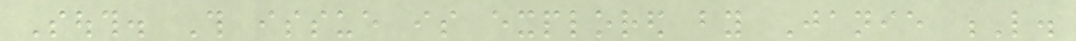South. This issue is explored by Janie L.
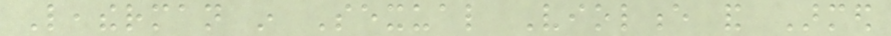Leatherman in Sexual Violence and Armed
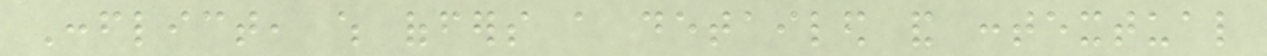Conflict, which offers a detailed and contextual
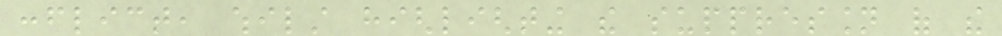conflict, whilst highlighting the suppression of the
